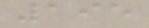195
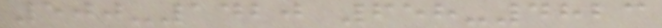500-1420 658-4823
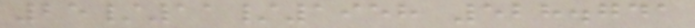25/11/1958 528.741
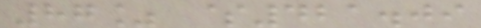87% $421.09
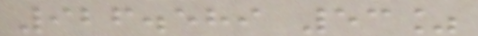926.589 53%
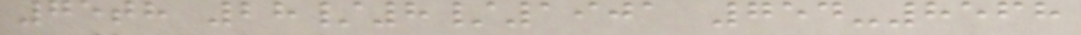75th 28/8/1901 754-8568
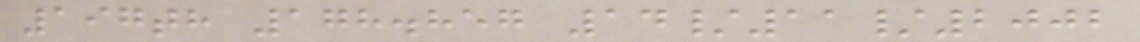197th 178.857 14/11/2002
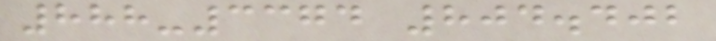888-3374 804.402
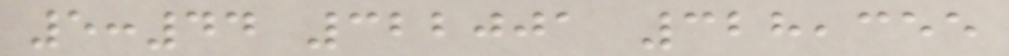5:44 322001 328,355
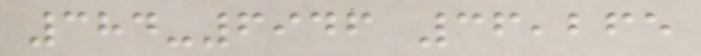384-6946 36,265
